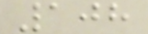108
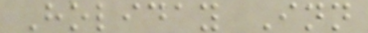Holiday Inn
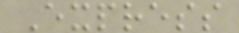Express
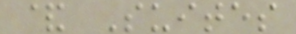& Suites
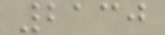2130
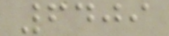6409
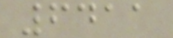6411
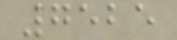7525
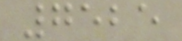7525
